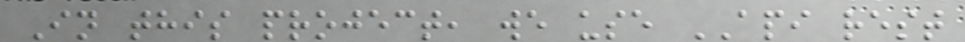In this project, we use API rest
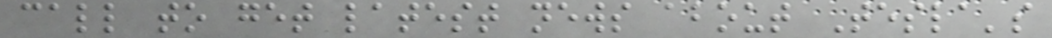call to get latest news about Tesla's
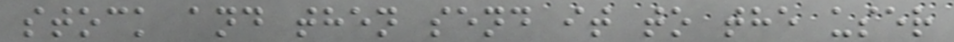stock and then send it to the user
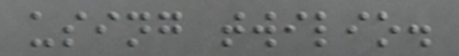using twilio.
